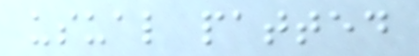usual patted
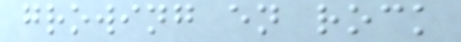growing en rock
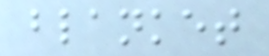blanket
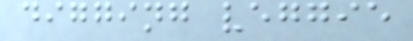digging veggie
